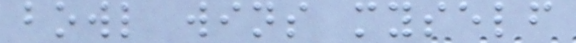bowl wins myself
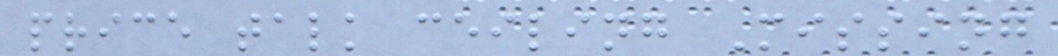price talk ceiling Missing
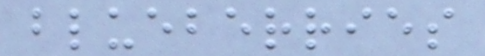blueberries
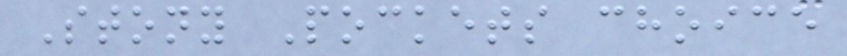Stony Pockets choice
